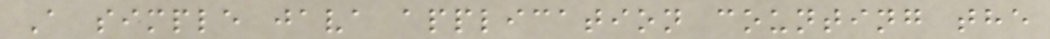A simple java application counting the
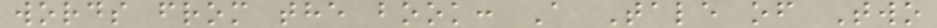words from the book: A Tale of Two
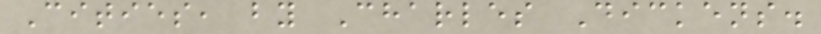Cities, by Charles Dickens.
